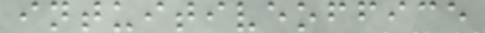intuitiveoffice
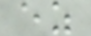ez
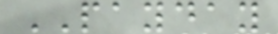PAYDAY
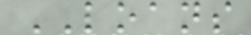LOANS
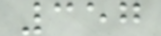357
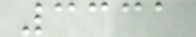3331
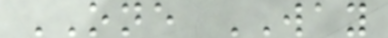ONE WAY
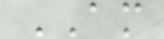AM
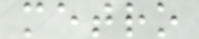metro
